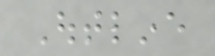Outline
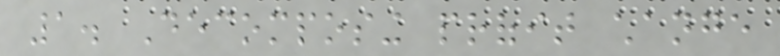1. Decomposing profit change
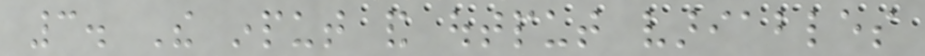3. The input and output variables
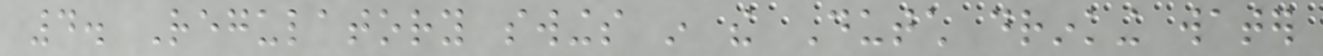4. Regulatory swings in the Dutch drinking water
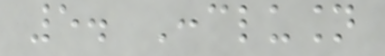5. Conclusion
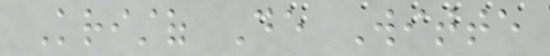Kristof De Witte
